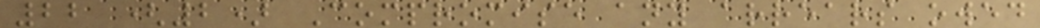22 (2) Compromise any arrears owed
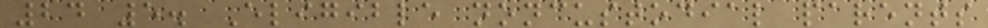24 5. Eligible noncustodial parents
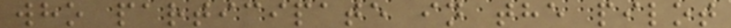who participate in the pilot
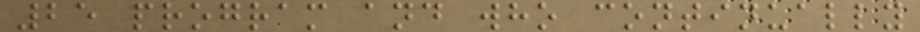25 program and who continually
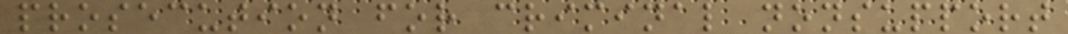prosecution for criminal nonsupport
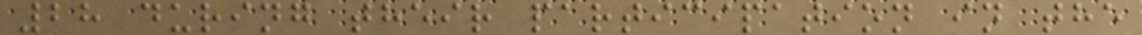28 during their participation in the
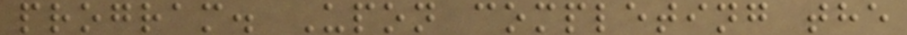program. Upon completing the
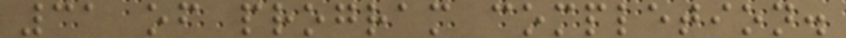31 of program completion.
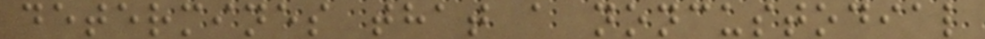determines that a noncustodial
